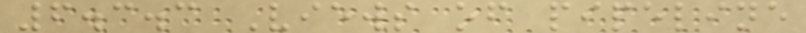6.3.3 Views of pipeline
